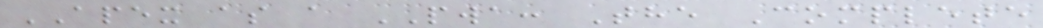APEX as a PWA: The Complete
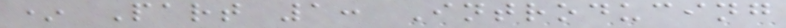* Part 1: Introducing
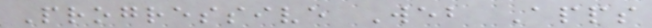Progressive Web Apps
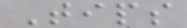Tips
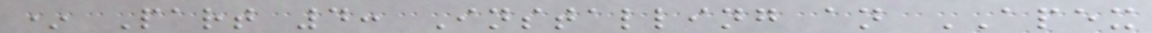* Part 4: Installing an APEX
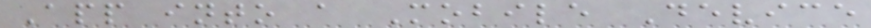App into a Mobile Device
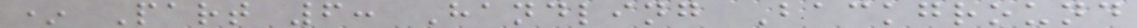* Part 6: Handling Background
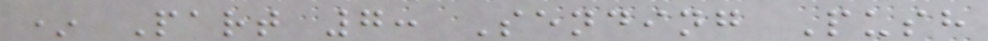* Part 7: Sending Push
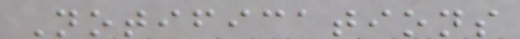Notifications
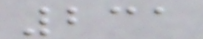231
